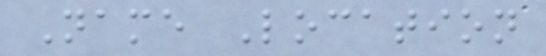Name Location
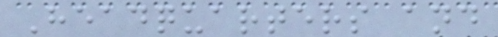Headquarters and
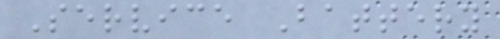Service Battery
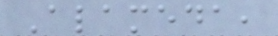Alameda,
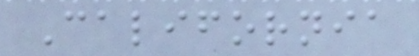California
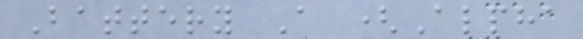Battery A (Alpha
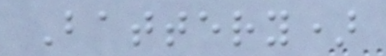Battery)
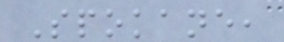Spokane,
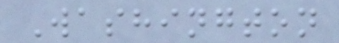Washington
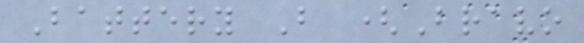Battery B (Bravo
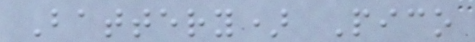Battery) Pico
